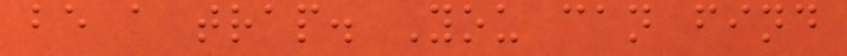be a trap. You can find
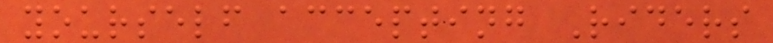yourself accepting Riders
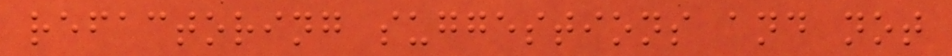refactoring suggestions and not
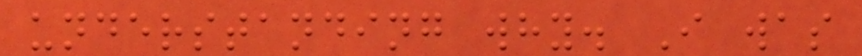understanding why. I was
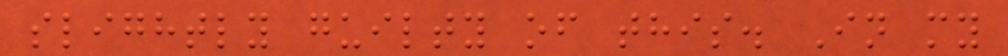slightly guilty of this. In my
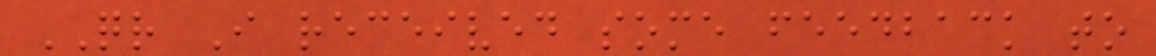QR I received some feedback to
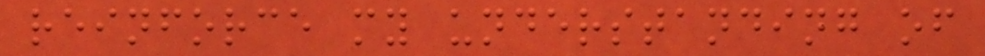reinforce my understanding of
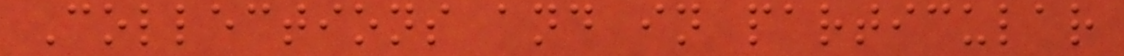Collections and in particular
